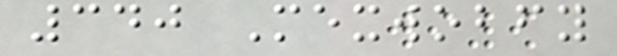340 Mexwobfy
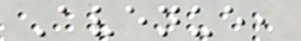Avenue,
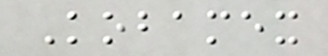Kobamex
